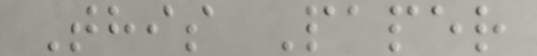This Paper
